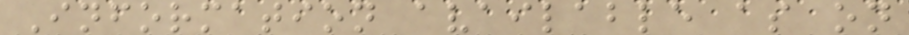Information available as on
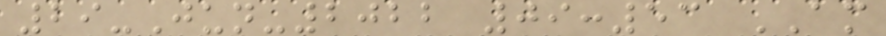29-Jun-2022 09:53 AM
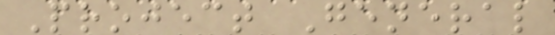Project General
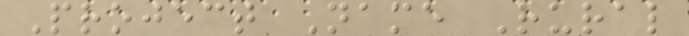Project Name Rural
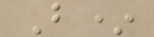B*
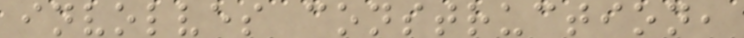involves construction,
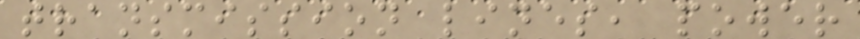transmission lines, power
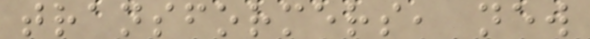transformers, new
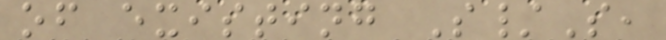of existing S/S,
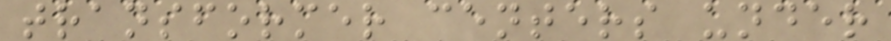transformer centers under
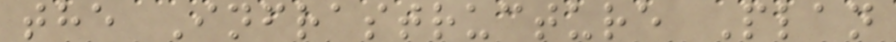the Infrastructure Plan
